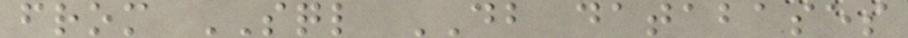from SQL DB databases
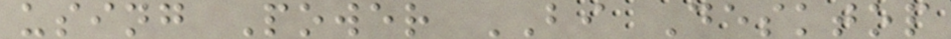using Power BI Desktop
